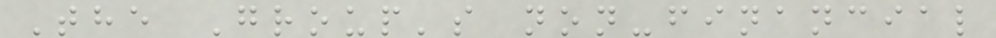The Group's non-financial
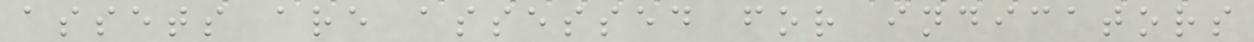assets are assessed for indicators
